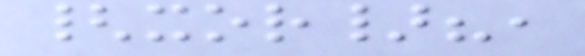{xor}?,
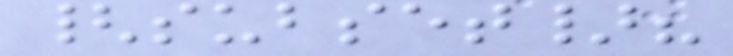{subset}?
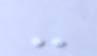-
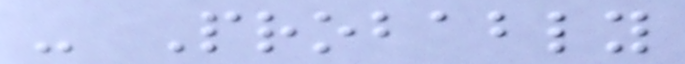- Probably
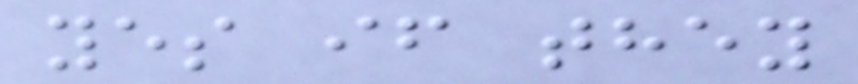yes if they
